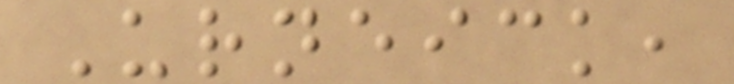Urneick,
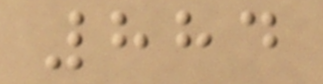884
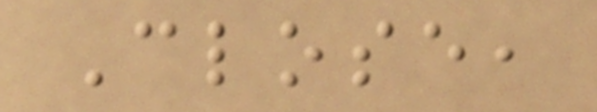Close,
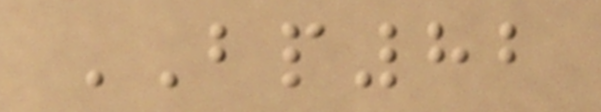BP82
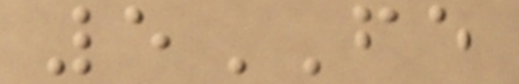5FE
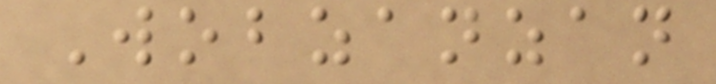Wobzanzan
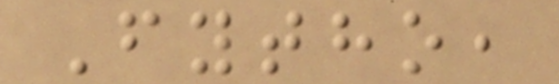Fytho,
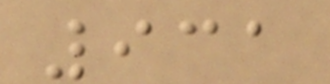931
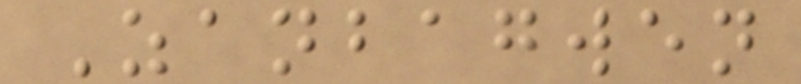Zanbagwen
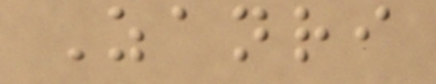Zanri
